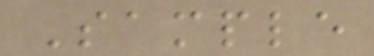Sample
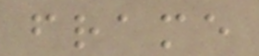frame
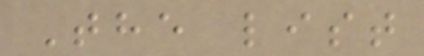The list
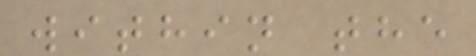within the
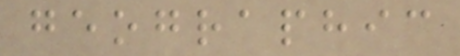geographic
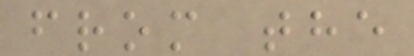from the
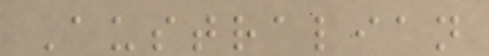Australian
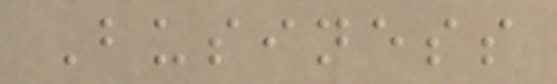Business
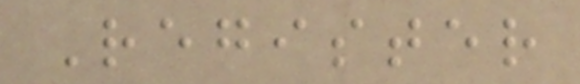Register
